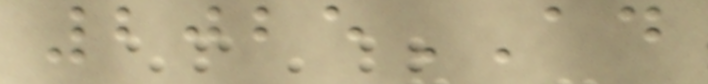2025AD
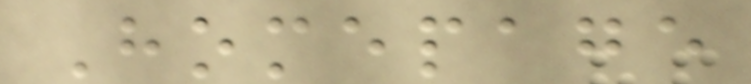Homepage
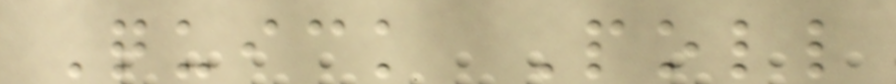Quick Poll
